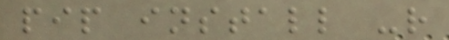pip install -r
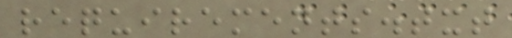requirements.txt
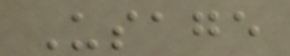Usage
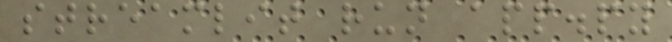streamlit run app.py
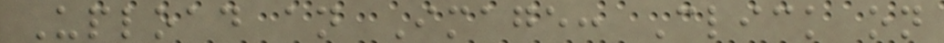Upload an Image: Click on
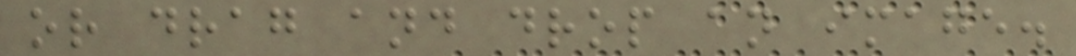or drag and drop an image.
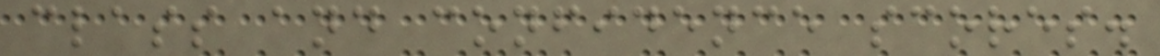class and confidence scores.
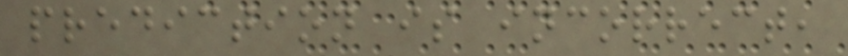prediction is incorrect,
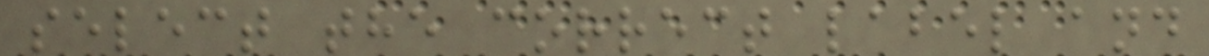select the correct label and
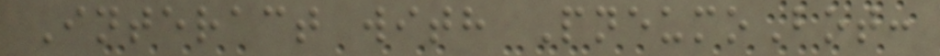Interact with PneumoBot:
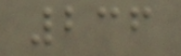236
